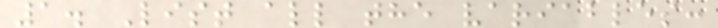1. List all the variables:
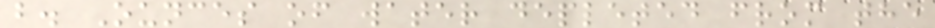b. Ounces of water depleted from the
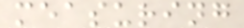measuring
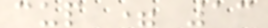cup = 13
